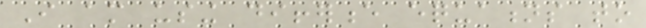I am using difference equations to
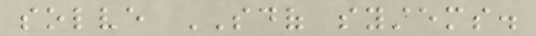solve SDOF systems.
